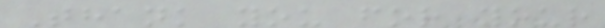Thank you for your
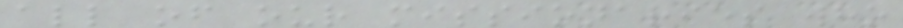all of our missionaries who
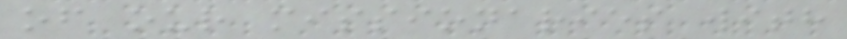of our missionaries with
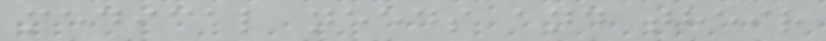medical needs and their
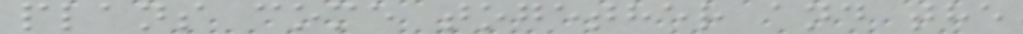plans come together and the
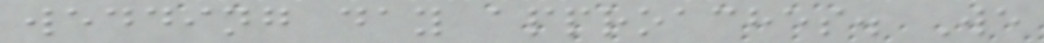wedding day approaches. We
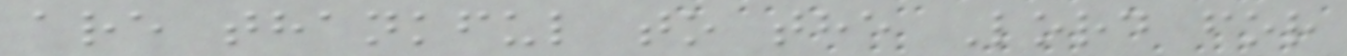are thankful to the Lord for
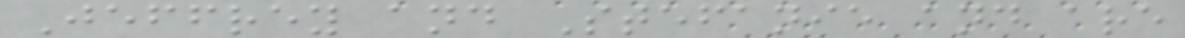Jeffrey and Stefanie and are
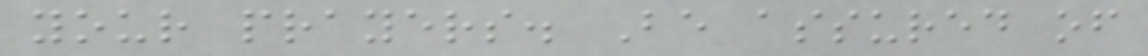your prayers. Be assured of
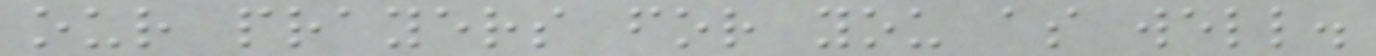our prayers for you as well.
